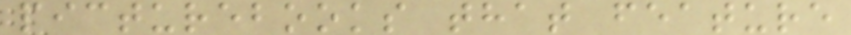picturebooks that feature
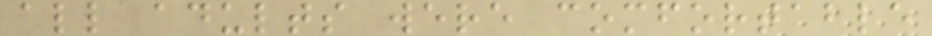all adults were comfortable
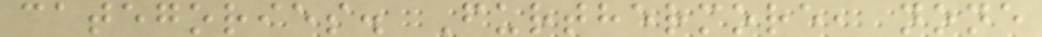categories. Furthermore, none
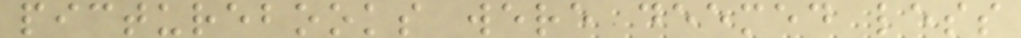picturebooks were deemed less
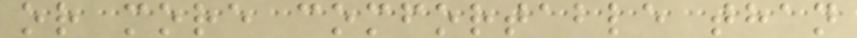or more comfortable than
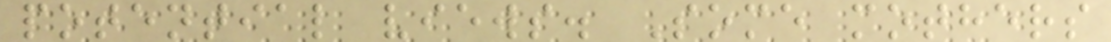potential views. Some mothers
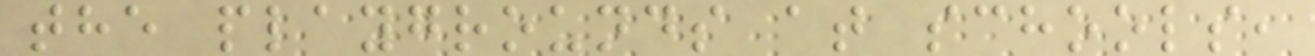the playgrounds at schools,
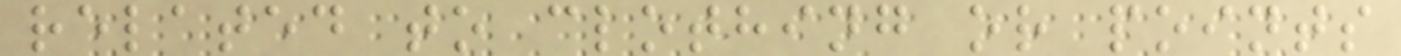related to clothing or points
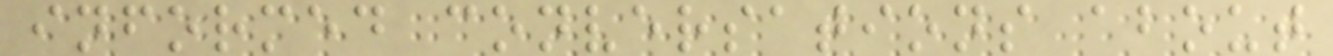informed conversations about
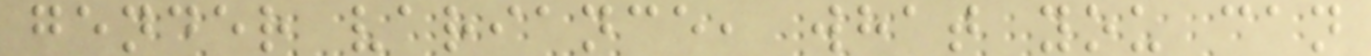gender variance, what you can
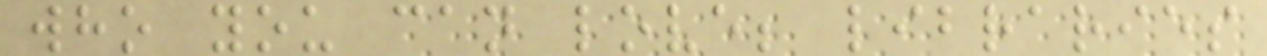who you can love; libraries
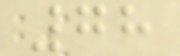78
